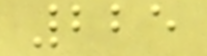225
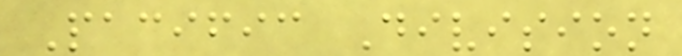Pacific Division
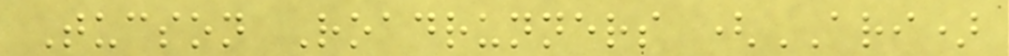Tucson Roadrunners (ARI)
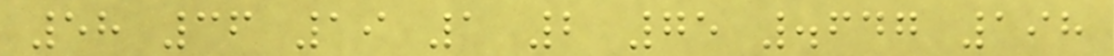58 36 19 1 2 75 .647 198
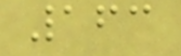163
